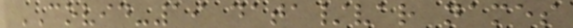COVID-19 data/var names
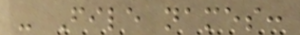- File names:
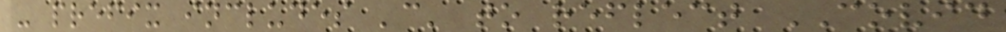- prefix includes 'c' to reflect COVID
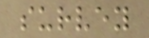survey
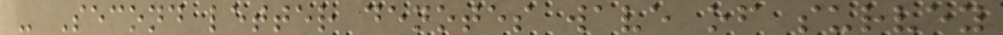- Second letter denotes wave of survey
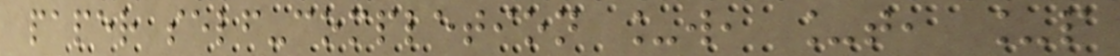paper self-completion _w, _t, _p
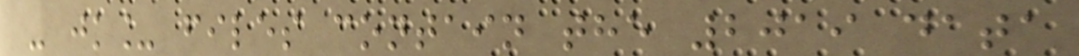- jk_ files contain the 2019 data
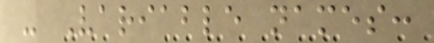- Variable names:
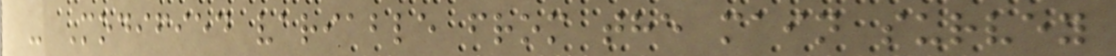- Modified variable from the main survey
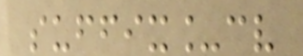suffix_cv
